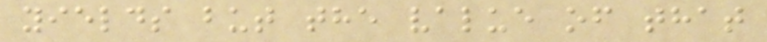yields but the value of that
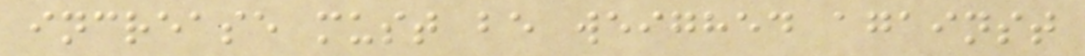increase must be weighed against
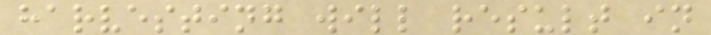harvesting will result in
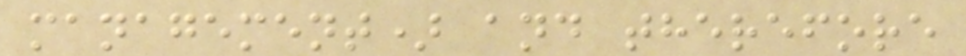management) and therefore
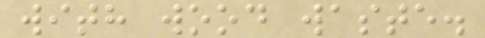with wood waste.
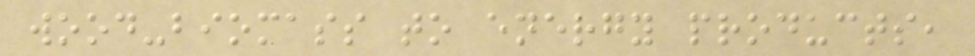wood-biomass to energy products,
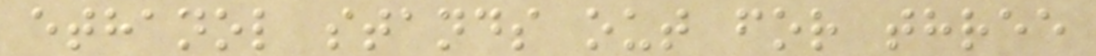ethanol stands out for three
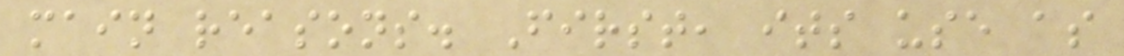main reasons. First, its use as
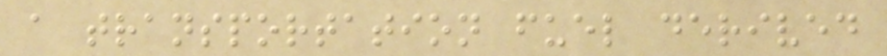a transportation fuel derived
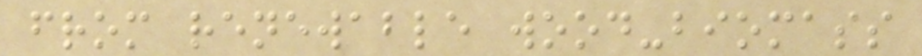from renewable wood-biomass
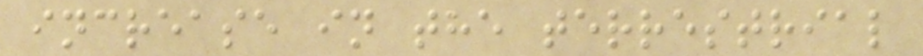increase in the terrestrial
